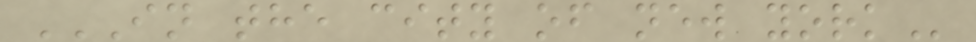IN THE CITY OF NEW YORK
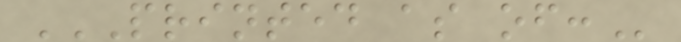PRINTED AS OF:
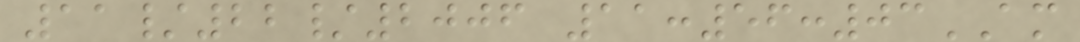11/22/2006 11:56:03AM
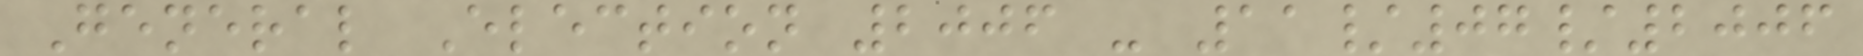General Election 2006 - 11/07/2006
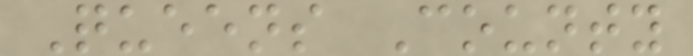Queens County
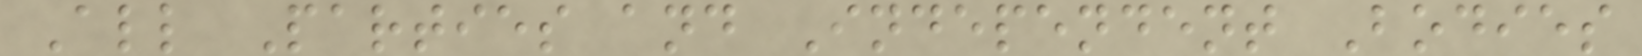All Parties and Independent Bodies
